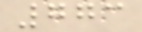773
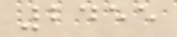2455
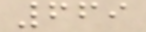669
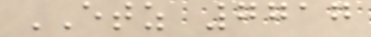ETZ 7717
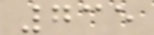735
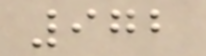972
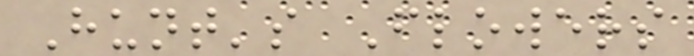Hunt's Flowers
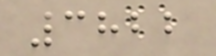3822
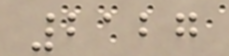2127
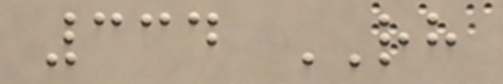334 RH
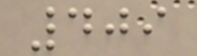409
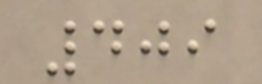409
